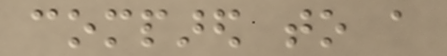compared to a
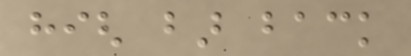high bar back
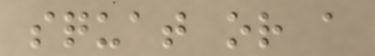squat or a
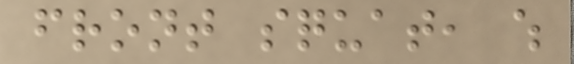front squat, which
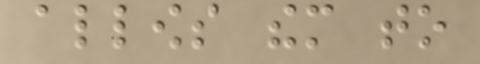allows them to
